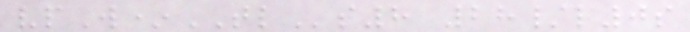vpW*TLs8 28/l0s
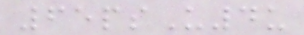65psU4u
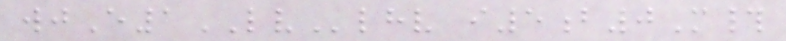wjE1LVlhv i5b0M#
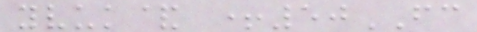yvuk& +50FC
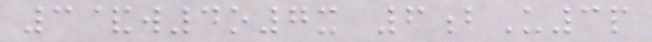3&w4o7x 6bU3p
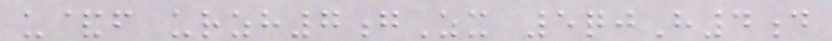u&f urzh7gZx 5qjH4d
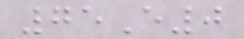75E0
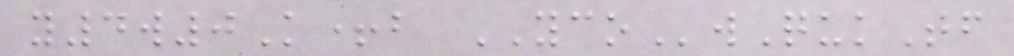y4w0K+b YCOwQukTf
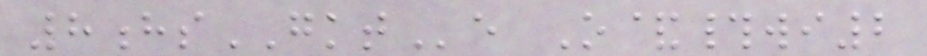8hsGKTe O&#wi2
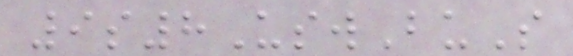9s8UswBuS
